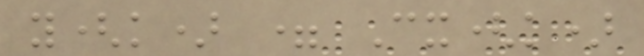y(k) = Cx(k)
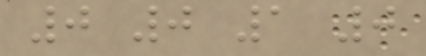0 0 1 0
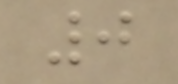0
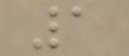1
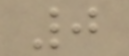0
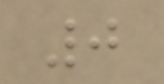0
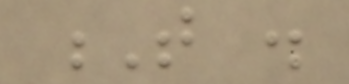T .
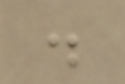.
